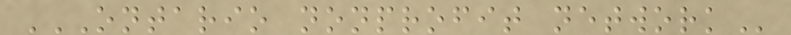ONTARIO NONPROFIT NETWORK
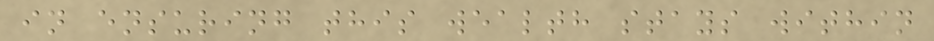in ensuring this wealth stays within
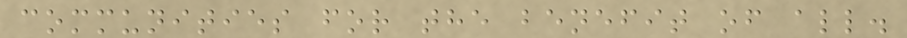communities for the benefit of all.
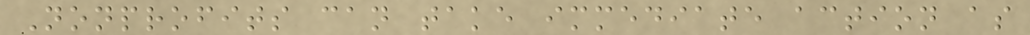Nonprofits can take immediate action as
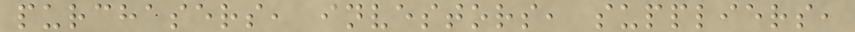purchasers, investors, suppliers,
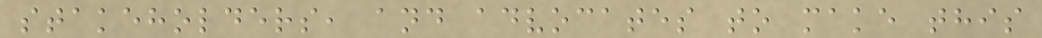stakeholders, and advocates to make this
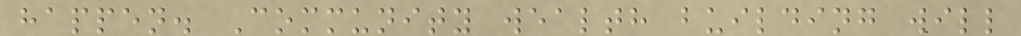happen. Community wealth building will
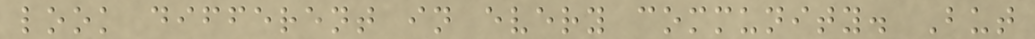look different in every community. But
